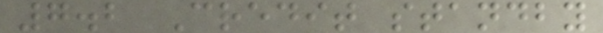7.2 Credit standby
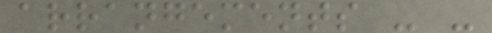arrangements - -
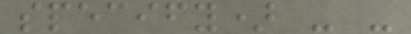specify) - -
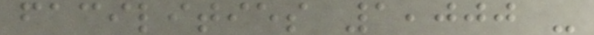facilities 1,000 -
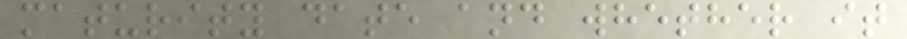maturity date and whether it
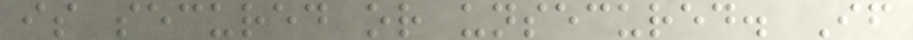is secured or unsecured. If
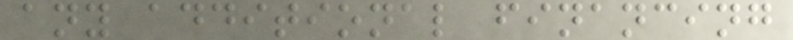any additional financing
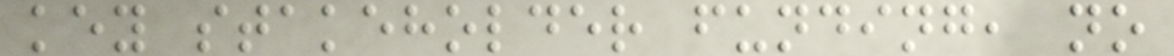key stakeholder funding, no
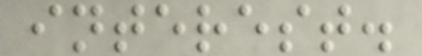interest.
